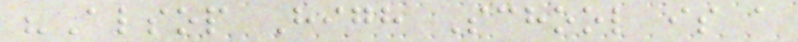"Alsop High School is a
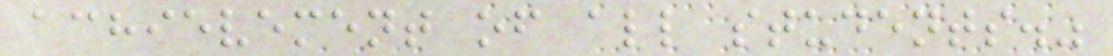achievement of all students."
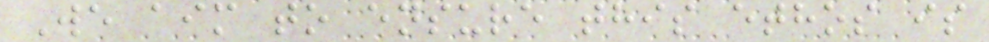We aim to ensure this ethos is
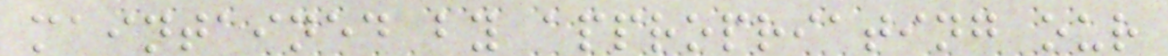maintained by appropriating our
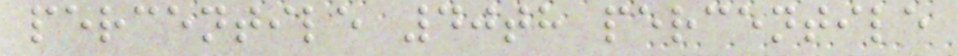percentile 40th percentile
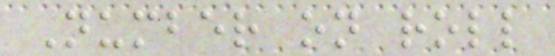Number on roll
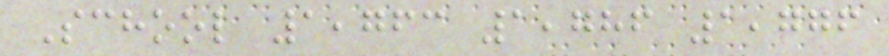School 1,763 1,786 1,776
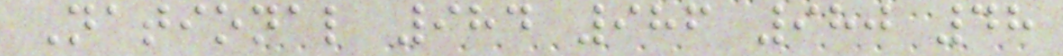National 984 986 980 48
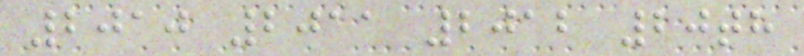2010 2011 2012 20th
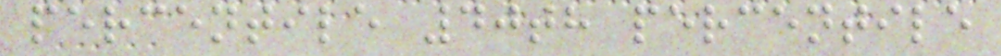percentile 40th percentile
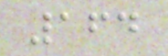164
